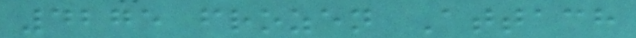4275 frozen Attach
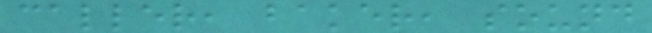caller, baker, sound
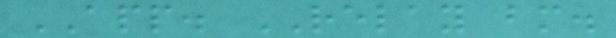APP. RELAY bm.
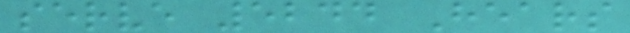serve 5244 Hears
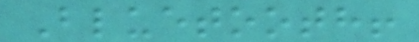Bluetooth!
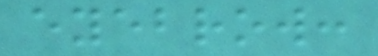eyebrow:
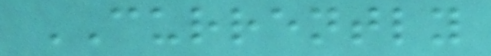CURRENTLY
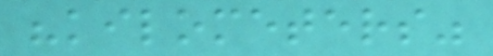"kilometers"
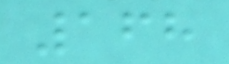168
